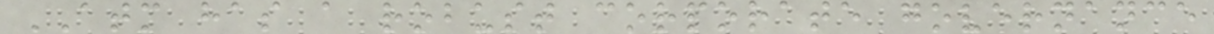ATM has a robust corporate governance
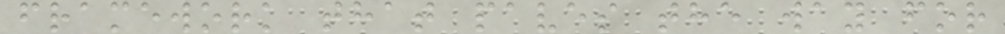framework that paves the way for
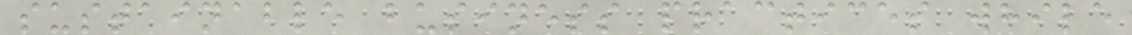sustainable business practices while
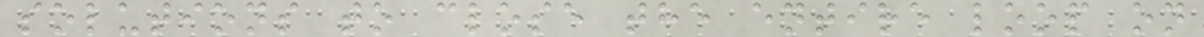solutions to close the entire loop on
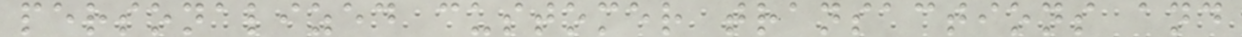personalized customer transactions and
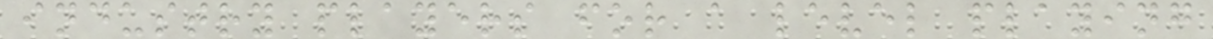industry players for a level playing
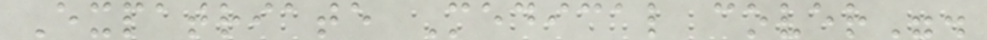Expatriate Medical cover".
